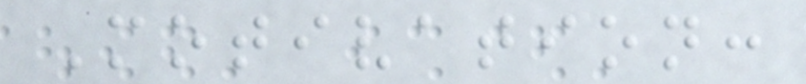Motivation:
